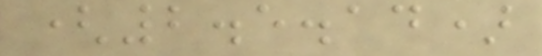(2.5.14)
